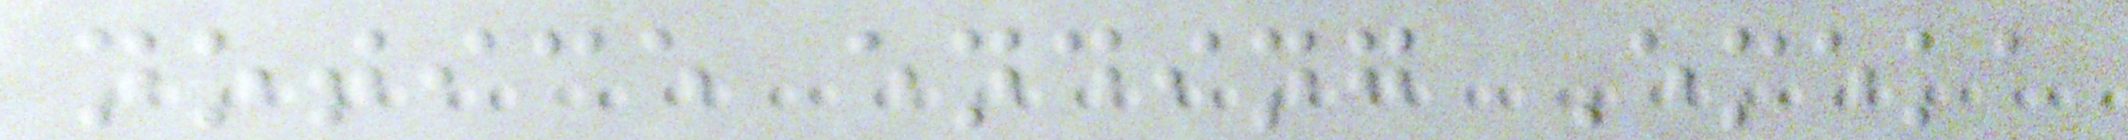notice ending Emeka
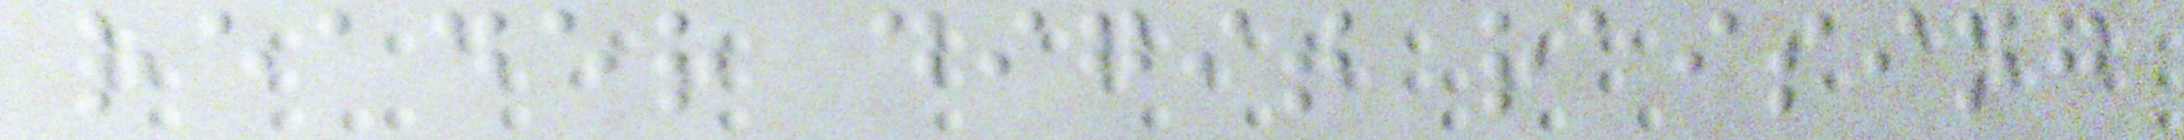reader digit raising
